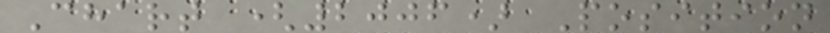Chart (2006) Position
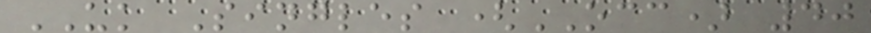UK Singles (OCC) 40
